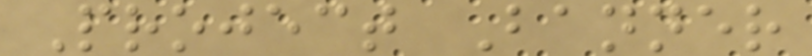Project Banner
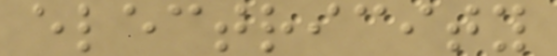electricity
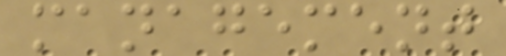management
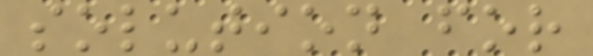solution for
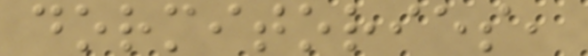dormitories,
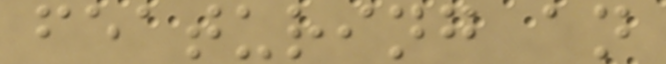featuring an
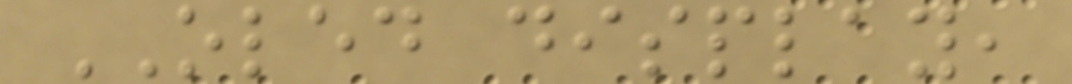OLED display,
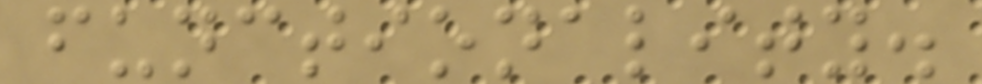functionality.
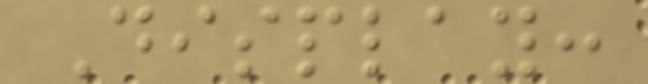Display:
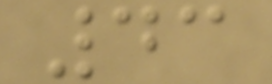43
